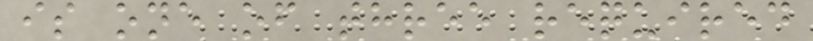is one of three required
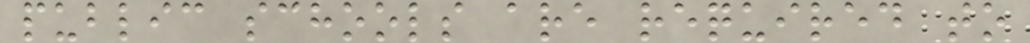public schools are required to
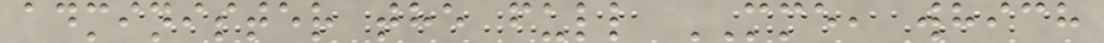administer the full MME, which
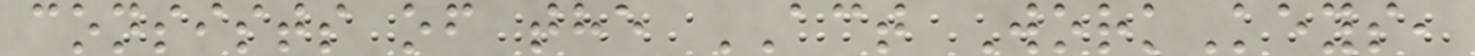consists of the ACT WorkKeys,
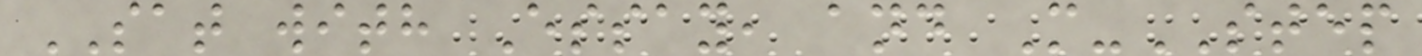SAT with Essay, and M-STEP
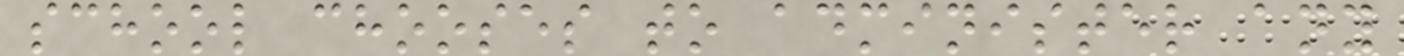school chooses to administer any
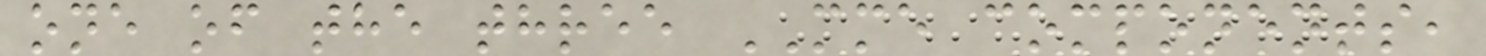one of the three MME components,
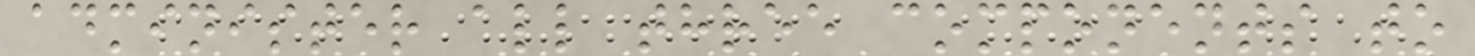administer all three components to
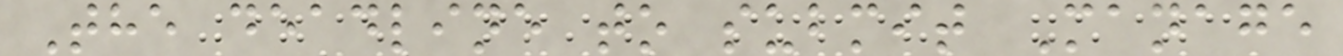The deadline to submit Manage
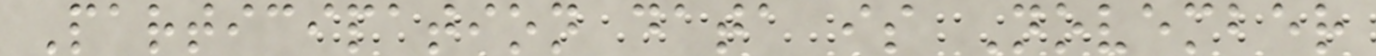Participation data is November
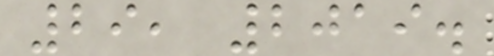29, 2019.
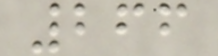266
